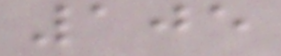105
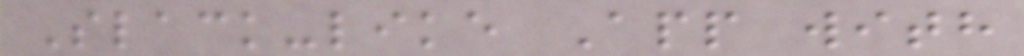Slack-like App with
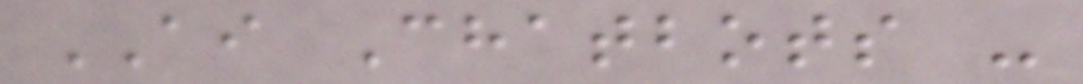AI Chatbots -
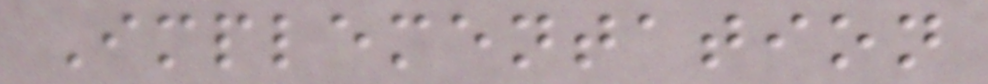Implementation
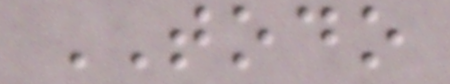TODO
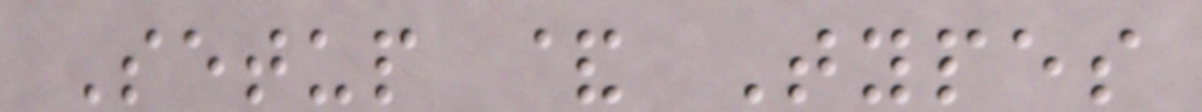Setup & Types
